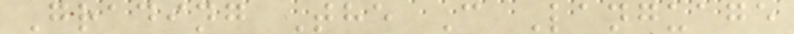Grading The C Language
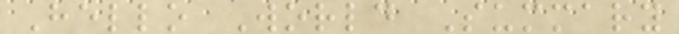Hello World Summary
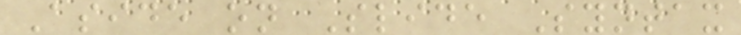Aside on Slide Syntax
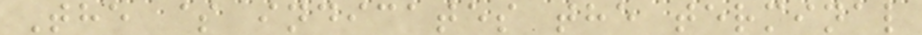The $ indicates the terminal
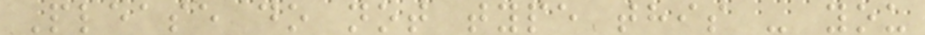Please do not type this - you
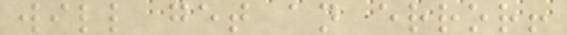will get an error!
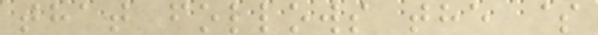that follows the $
